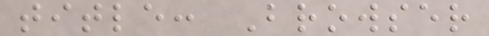title: Browser
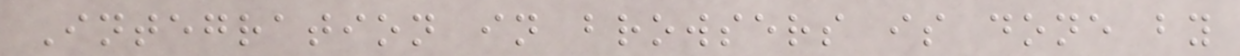Integration in browsers is done by
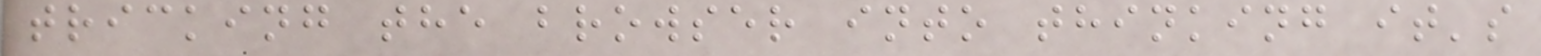tricking the browser into thinking it's
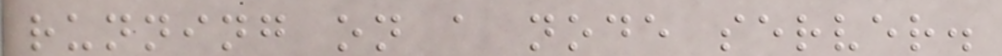running on a node server.
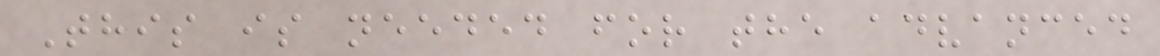This is needed for the advanced
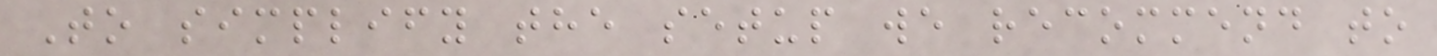To simplify the setup we recommend to
